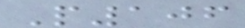P106
